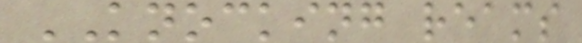KNOCKING reams
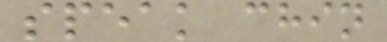speak chin
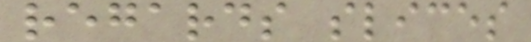regards slices
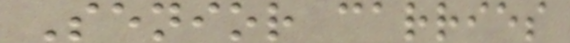Senior carries
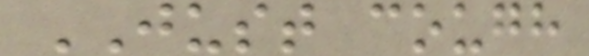JUST cough
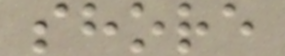shore
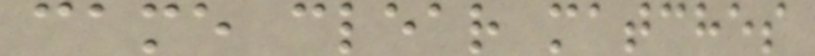came clear matches
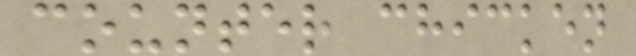counter chicken
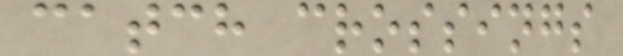catch crossings
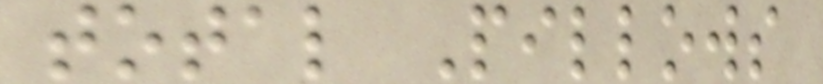total Pillows
